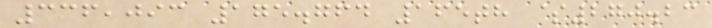336,093 175.764 165th $270.23
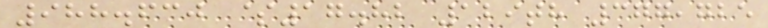988.630 $17.82 129th 377,725
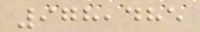978,485
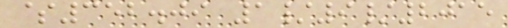$352.09 1/9/2015
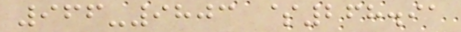966-9803 $268.91
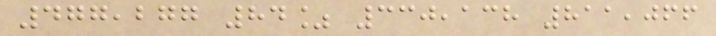477,277 84% 330,138 811,066
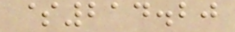$214.20
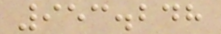953.248
